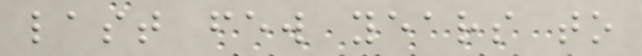last few years to
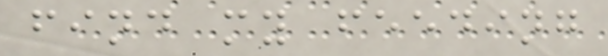find my feeding
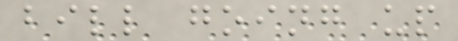bill going up
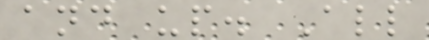and up. All
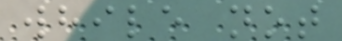while not
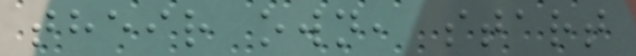their own, start
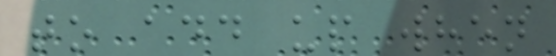to add up when
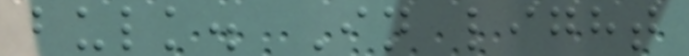bulk. In light
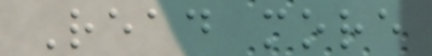Read more
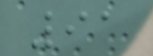91
